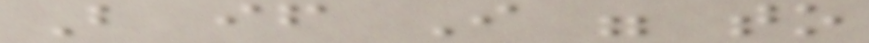But if I were to
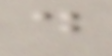do
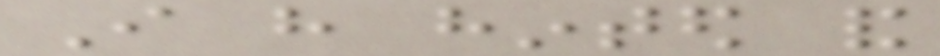I have hinted and
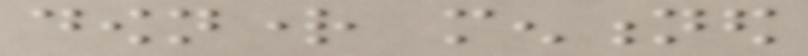downright mentioned
